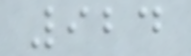924
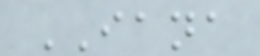IANA
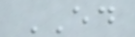ED
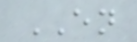EN
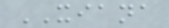XIANA
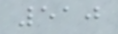510
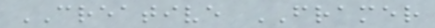CREATIVE FRAMER
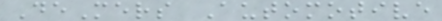DeMers Automotive
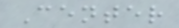Center
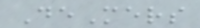DeMers
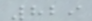829
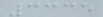3335
